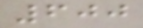600
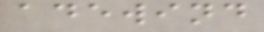adewind
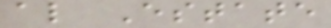al Estate
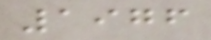1976
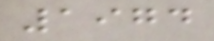1974
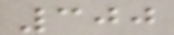300
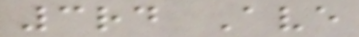3rd Ave
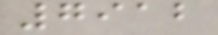7912
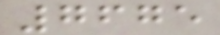7675
